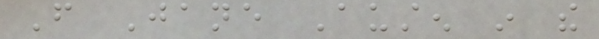From Jane Austen in the
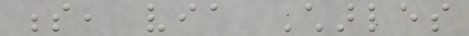s, via Charles
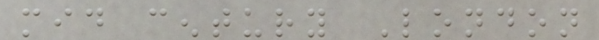mid century London
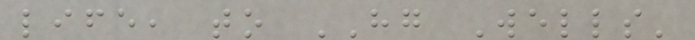life, to HG Wells'
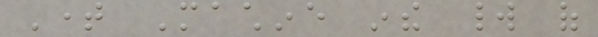Time Machine inthe world of
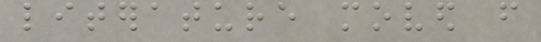literature moved from
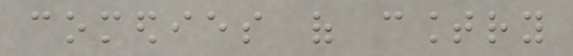comedies of country
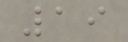19
